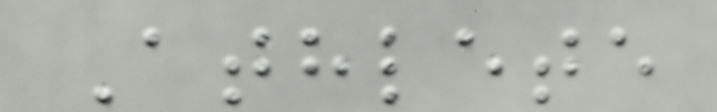Athlete
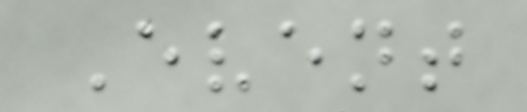Event
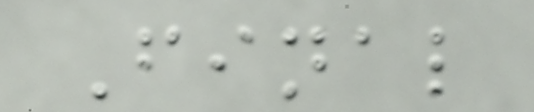Final
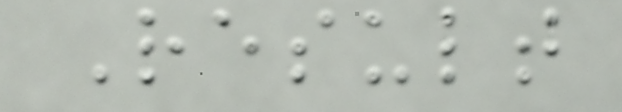Result
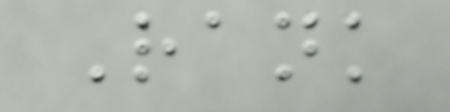Rank
